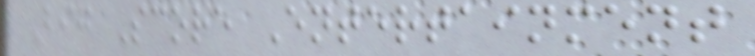Big Score Entertainment
